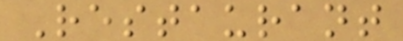Restaurant
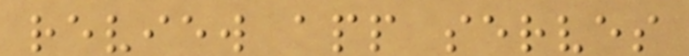review app serves
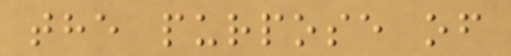the purpose of
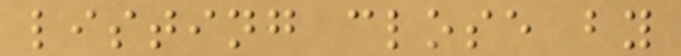listing close by
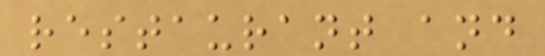restaurant and
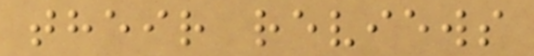their reviews
